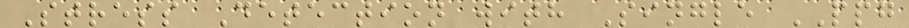Stress Detection with Single PPG
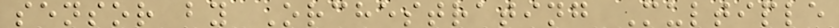sensor by Orchestrating Multiple
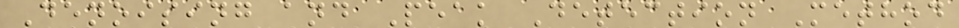Denoising and Peak Detection Method
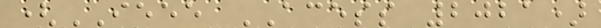(IEEE ACESS 2021)
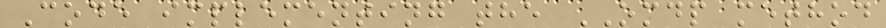Code implementing the OMDP method
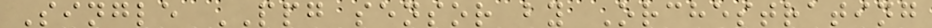Single PPG sensor by Orchestrating
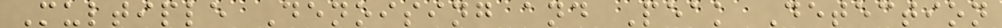Multiple Denoising and Peak Detection
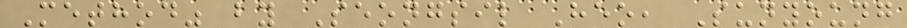Method" by Seongsil Heo, Sunyoung
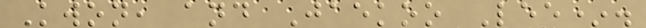Kwon, and Jaekoo Lee*.
